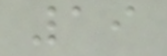19
